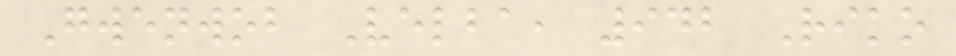Gwenwob Velba, 942 Riko
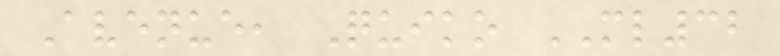Avenue, Quiko ML32
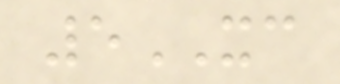5XC
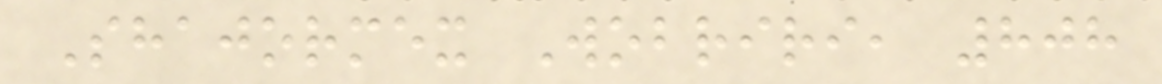Shajormex Wobriri, 808
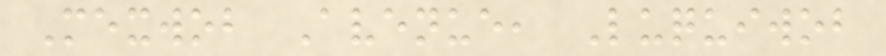Mexwob Avenue, Luquiwob
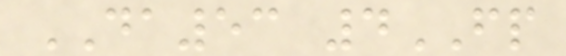DA53 4FP
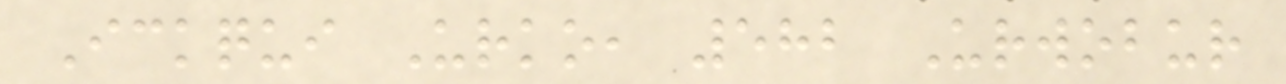Ickqui Urko, 582 Urwobur
